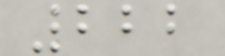222
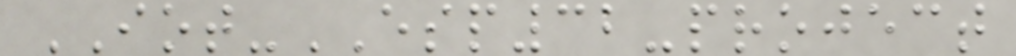IOT-ESP32-project
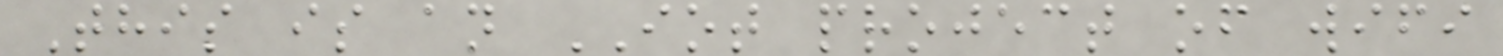This is an IOT project of wifi
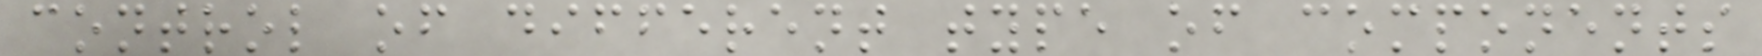control of different type of components
